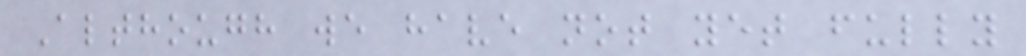Although we have not yet fully
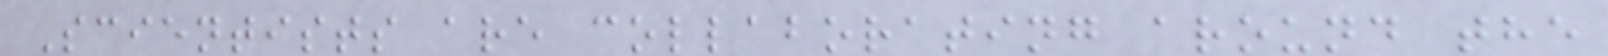Scientists are collaborating around the
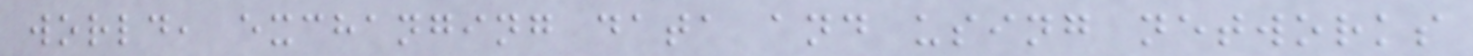world, exchanging data and using networks
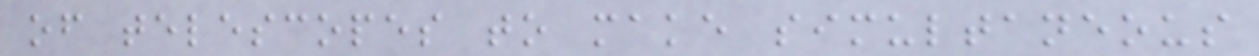of telescopes to make simultaneous
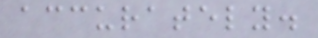accurately.
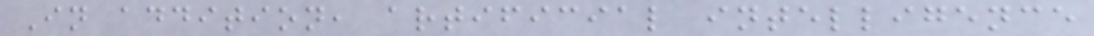In addition, artificial intelligence
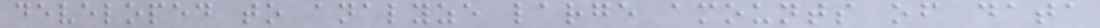developed to analyze large amounts of data
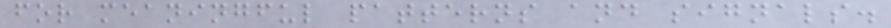for meaningful patterns and signals.
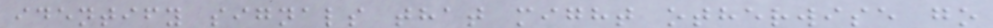identify signals that might otherwise go
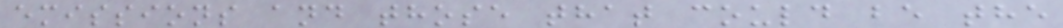emissions and those that could be the
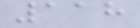118
